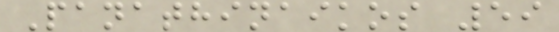Panathinaikos 59
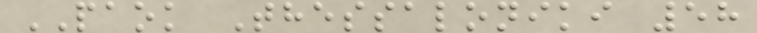PAOK Thessaloniki 58
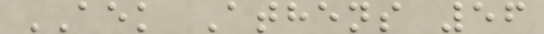AEK Athens 56
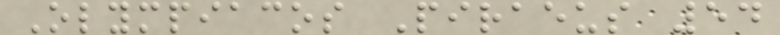Olympiacos Piraeus 54
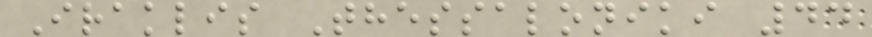Iraklis Thessaloniki 44
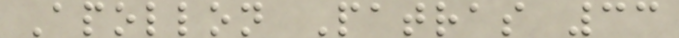Apollon Patras 33
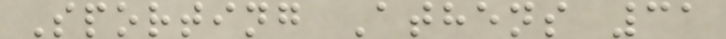Sporting Athens 31
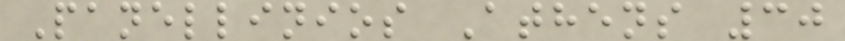Panellinios Athens 30
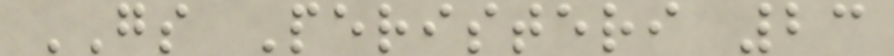GS Peristeri 23
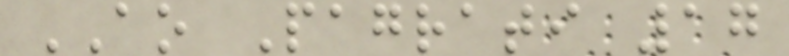AO Pagrati 17
